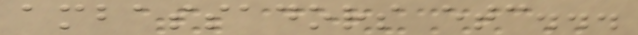ambassadors etc...
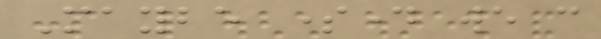Maybe someday we can
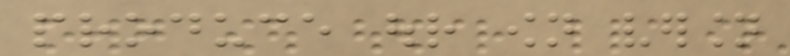produce our own version
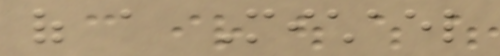of a Michael
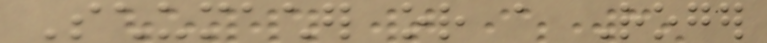Schumacher or a Roger
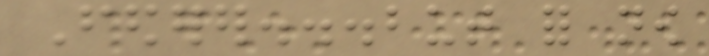Federer...but for now
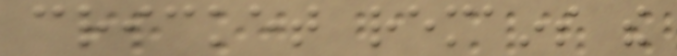cricket remains the
